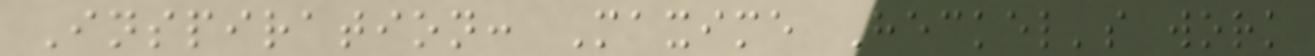Inspiration: Maxime Heckel's work
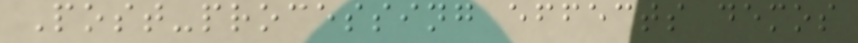Post-processing effects demos
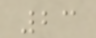23
